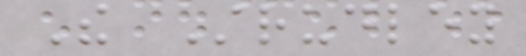The Strudley
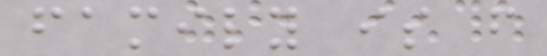family is from
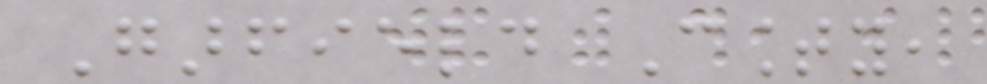Garfield County,
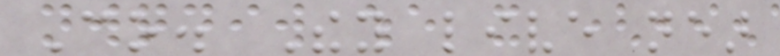Co. They live near
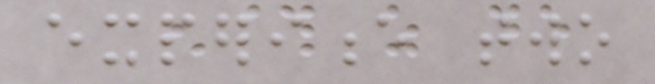experience two
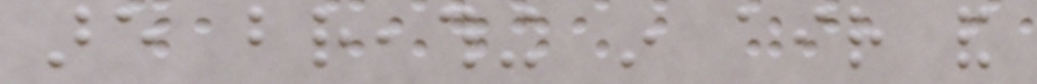are breathing in air and
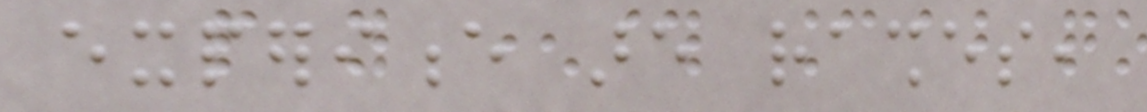experience are rashes,
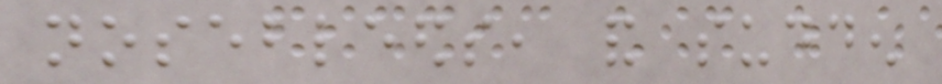nosebleeds, and sudden
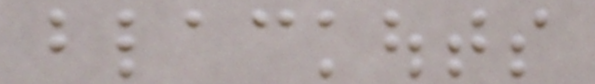blackouts
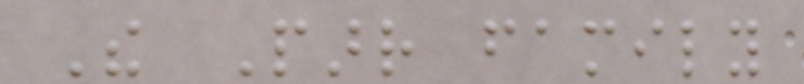The Parr family
